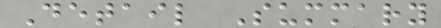Detail Summary
